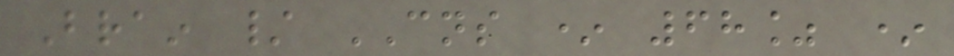Brain / CNS * 68% *
